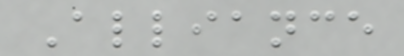Alliance
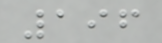196
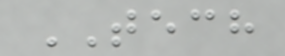TECH
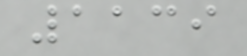1139
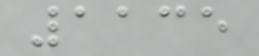1135
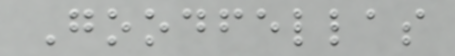Goodfellas
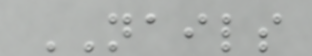NAILS
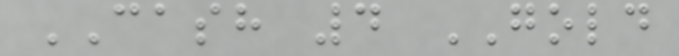CASH 4 GOLD
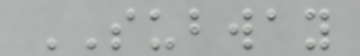SUBWAY
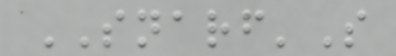SNARF'S
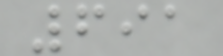691
